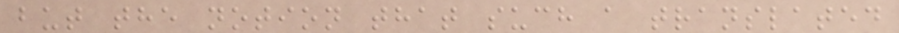but the notion that such a translated
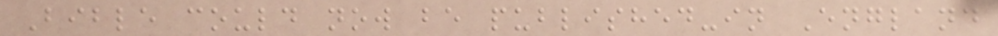Bible could now be published-in England
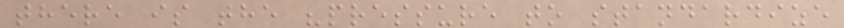there is the "pressure to standardize
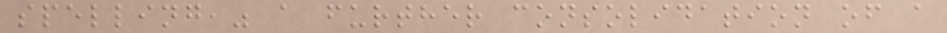spelling," a further consolidation of a
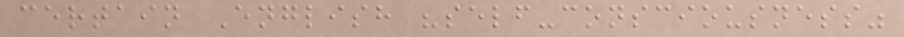certain English "self-consciousness"
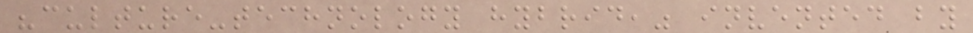"culture-technology hybrid," invented by
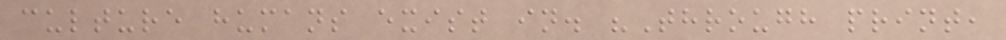culture humans exist in. "Through print,
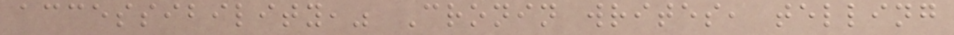accessibility," Cronin writes, telling
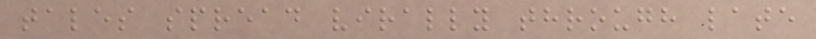tales spread virally through late
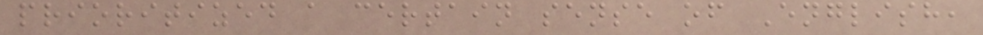prioritized a certain sense of English,
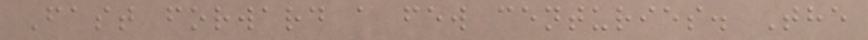Fast forward a few centuries. The
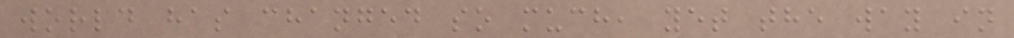world has changed so much, yet the way in
